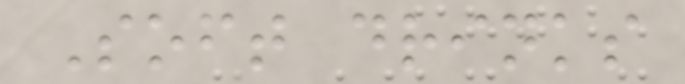Soft drinks
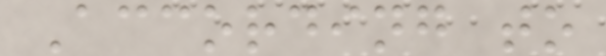According to
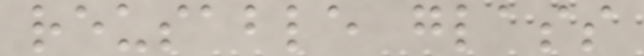reusable glass
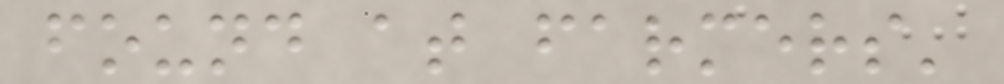found at farmers'
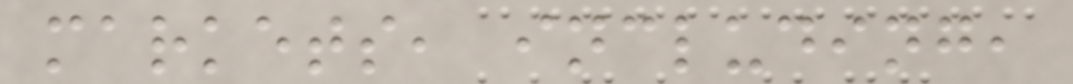markets, including,
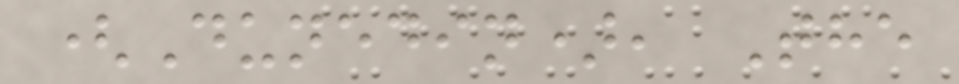(Dunedin), The
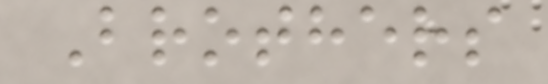Brothers
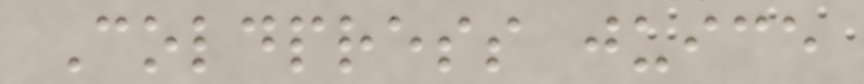Coldpress juice
